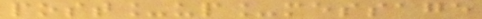post_up_message
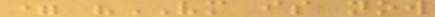= "VM is now
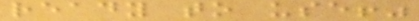ready to use!"
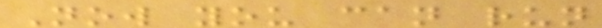Now you can run
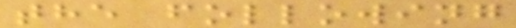the following
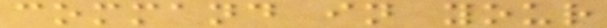command in your
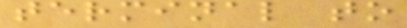terminal to
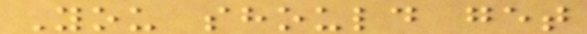You should get
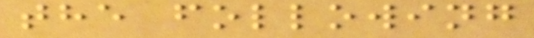the following
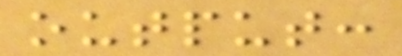output:
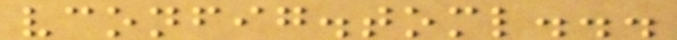vconfig.toml...
